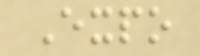Expo
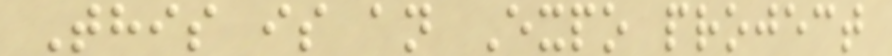This is an Expo project
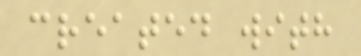created with
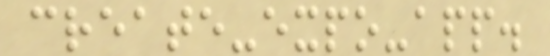create-expo-app.
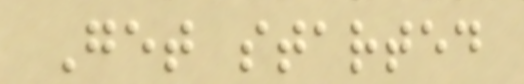Get started
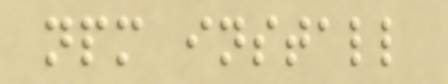npm install
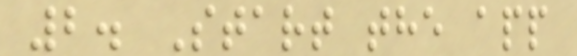2. Start the app
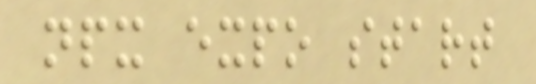npx expo start
